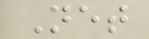Net
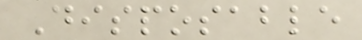Disposable
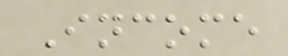Income
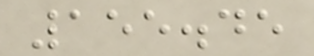155.45
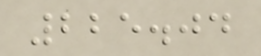225.04
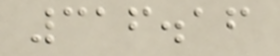316.16
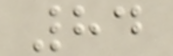84
